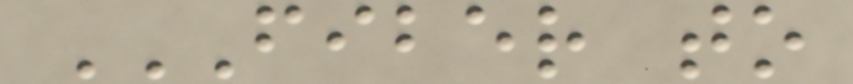FIBER TO
